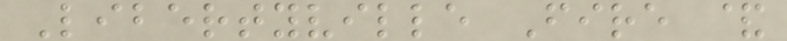Libertyville Fire &
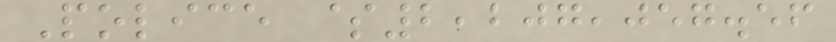Police $2,207,057.56
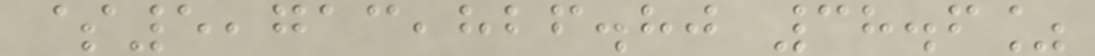$5,713,826.80 38.6%
